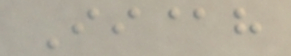Ii@h
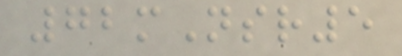72mNsr5
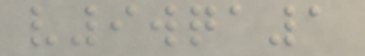v9wqa1
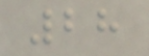28
